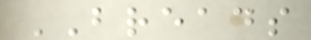BREADS
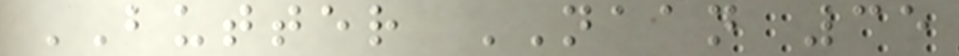BUTTER NAAN 35
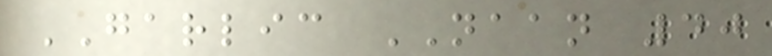GARLIC NAAN 40
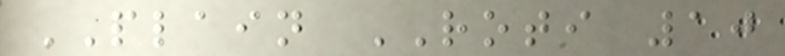PLAIN ROTI 10
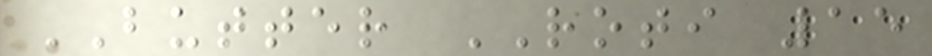BUTTER ROTI 15
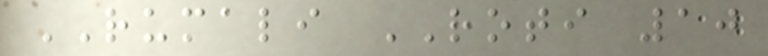RUMALI ROTI 10
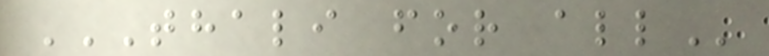THALI FOR ALL
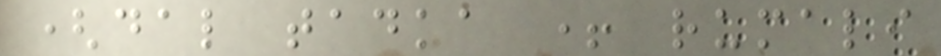(dal tadka + rumali
